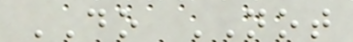DO NOT
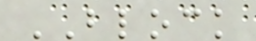BLOCK
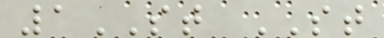1ST ST
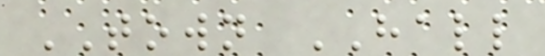TOWN HALL
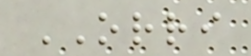ORRI
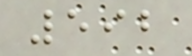592
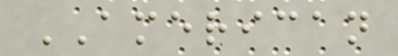AMERICAN
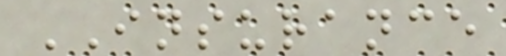INSURANCE
